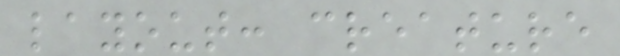layout: creature
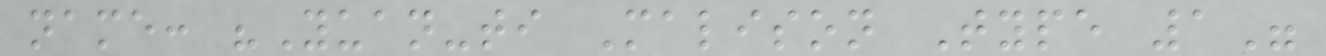name: "Yuan-ti Malison Type 1"
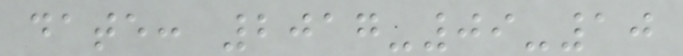date: 2017-09-10
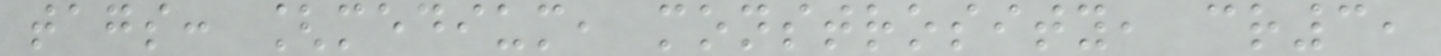tags: [medium, monstrosity, cr3,
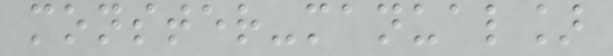monster-manual]
